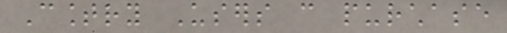Country Users can purchase
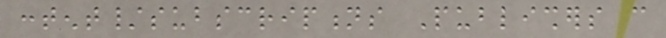content/subscriptions Publishers can
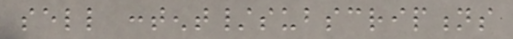sell content/subscriptions
